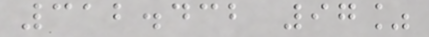312.432 97%
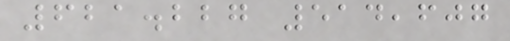621.227 514,607
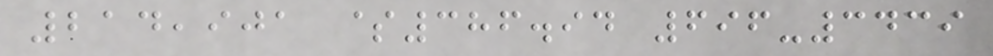214,901 $386.94 696-3439
